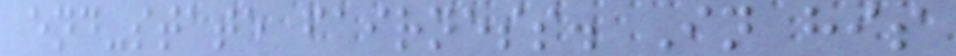end-state fairness. In his
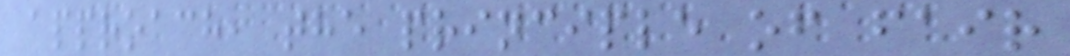approach, the principle of fair
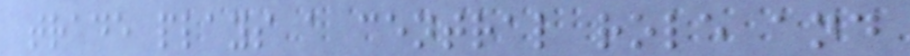trade plays a central role and
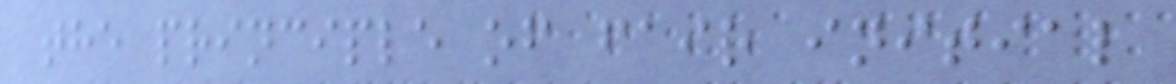the principle of fair initial
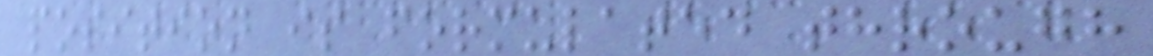position is formulated through
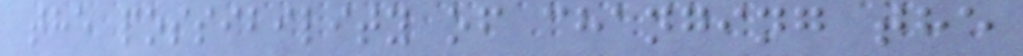the possibility of changing the
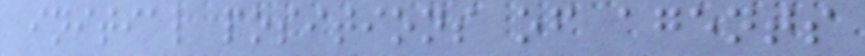initial positions of agents
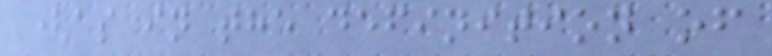(as in the definition of
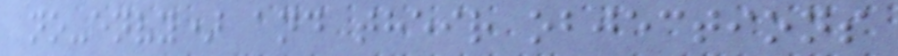no-envy) and their objections
